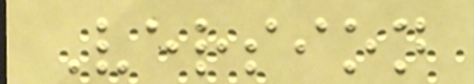Version
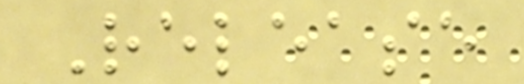Release
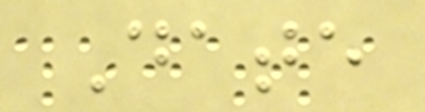Date
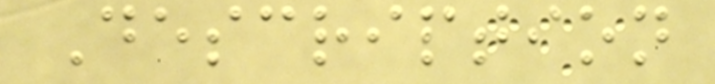Description
